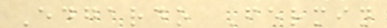Edgardo Fermin
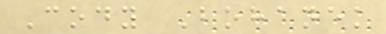Cody Bohanek
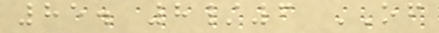85. 8/6 OF
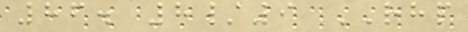86. 8/9 RHP
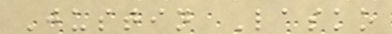Justin Lasko
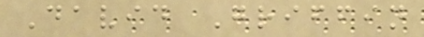David Griffin
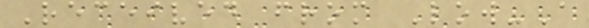Received from Low-A
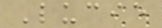Lucie
